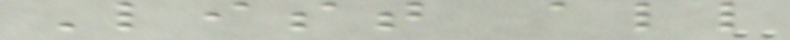List all
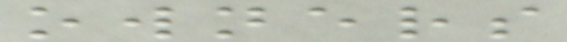owners
